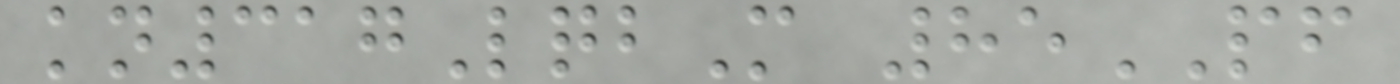kn317LqbM 85PF
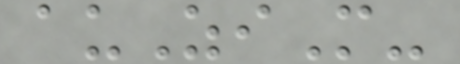auZiM-
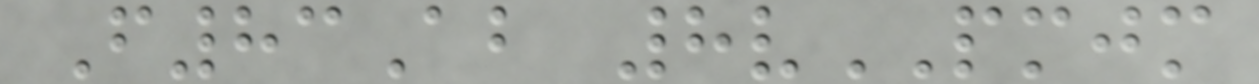F83Ab 8vPMJM
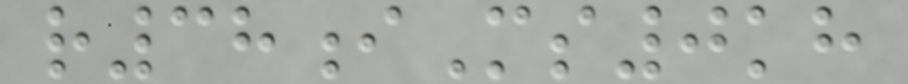r38iMs0kh
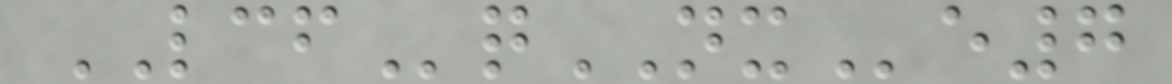LCFqNXe7
